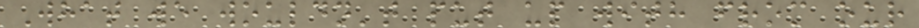What we wouldn't put up with from our
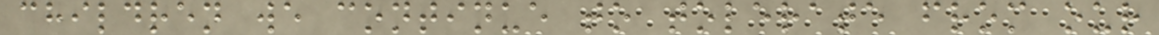children we continue to tolerate from our
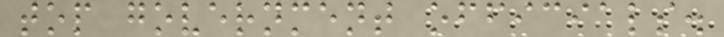top government officials.
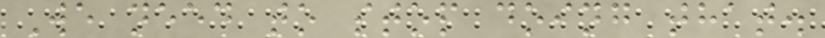We need to stop doing that.
